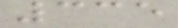335
